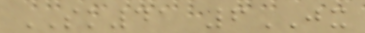SK41 6JX
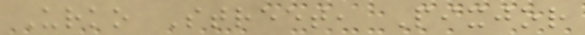Urko Street, Pixjor
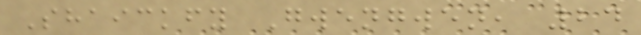Shaickfy Gwengwen, 24
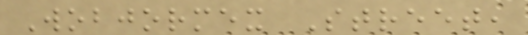Wobjormex Street,
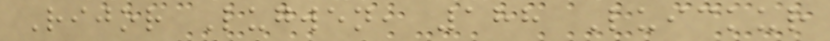Rijor Lugwen, 188 Luickur
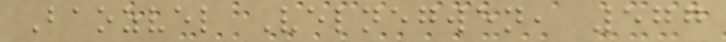Baozvel Velnegwen, 577
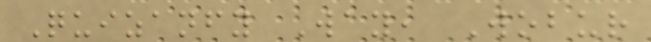Quizanfy Way, Wobur
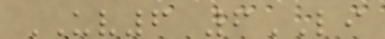UV6 6LI
